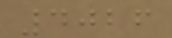4026
